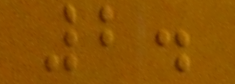2.
